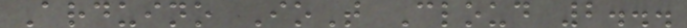Arduino IoT Cloud 2...
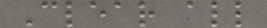Clear all
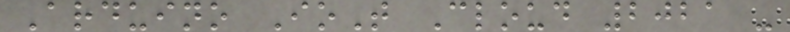Arduino IoT Cloud 2021 -
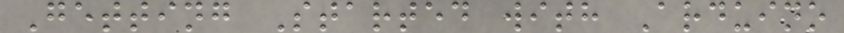Getting Started with Arduino
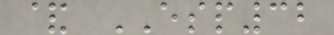& ESP32
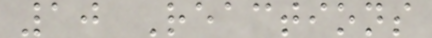10 Reactions
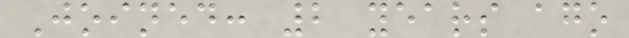Joined: 2 years ago
